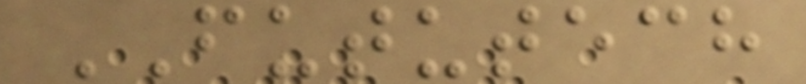FUTUTECH
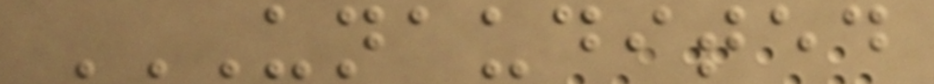UNAUDITED
